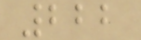222
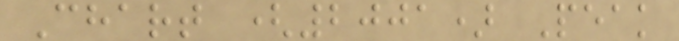Chart (2001) Peak
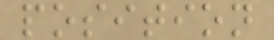position
